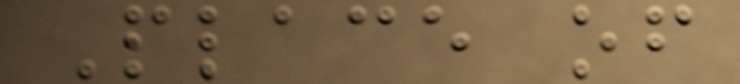Place of
